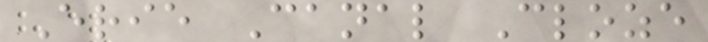Erie Canal Cloze
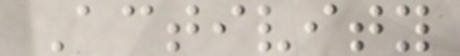Activity
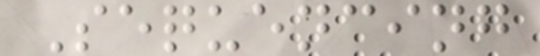Sequencing
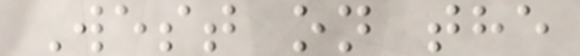West on the
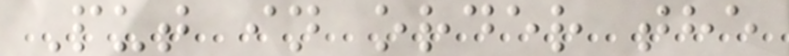Put in order the
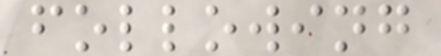following
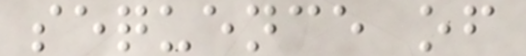sequence of
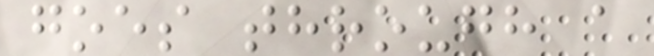goes through a
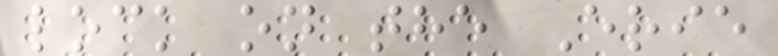lock on the Erie
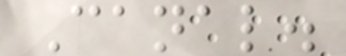Canal.
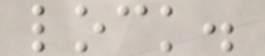lock.
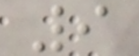9
